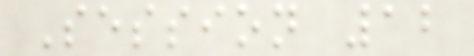Session 12
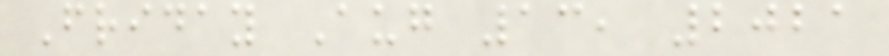Friday Aug 13, 2021
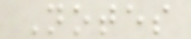Notes
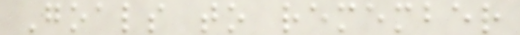Goals to remember
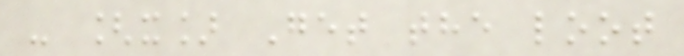- [x] Get the loot
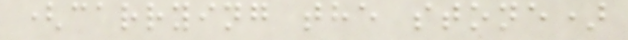(carrying the stone)
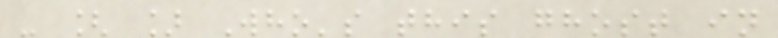- [ ] Who's this ghost in
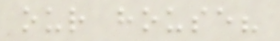our house?
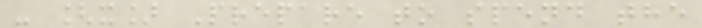- [x] Prepare to spend the
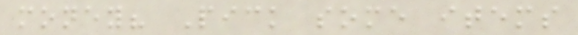money? Pick some items
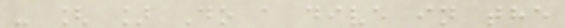- [ ] Do a dive in the
